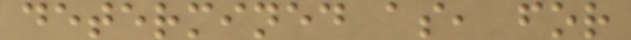determined as, for
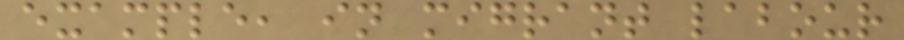example, in migrant labour
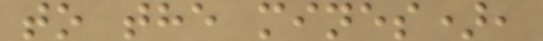to the mines),
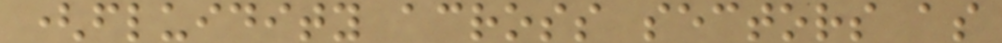(fluidity across sectors as
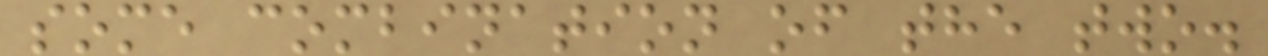some combination of the two.
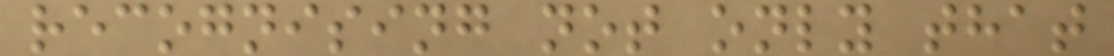recognising not only that
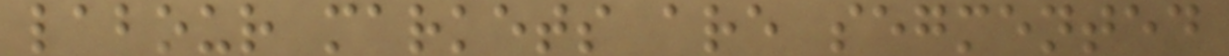labour markets are segmented
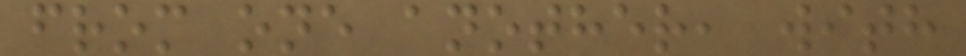from one another, with
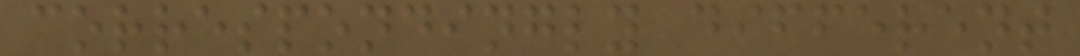correspondingly different
